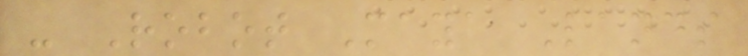- Robot Maya Lands
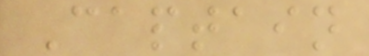Captain
